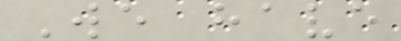We have
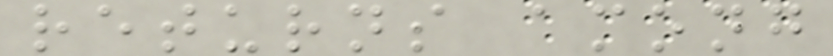returns among
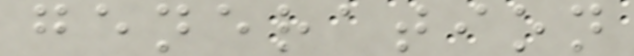generation
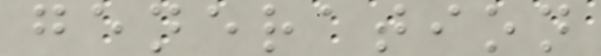generation
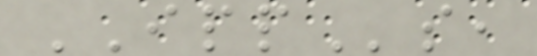IPPs,
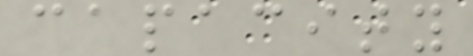capacity
